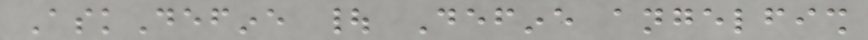AskDefine | Define angelfish
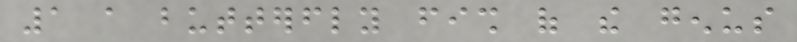1 a butterfly fish of the genus
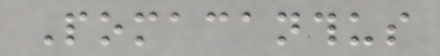Pomacanthus
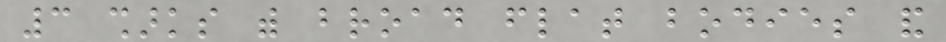3 sharks with broad flat bodies and
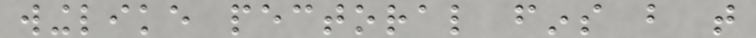winglike pectoral fins but that
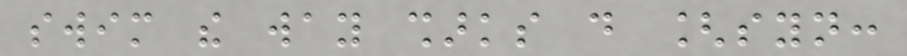swim the way sharks do [syn:
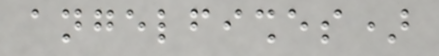angelfishes)
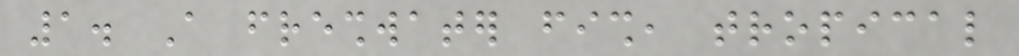1. A freshwater fish, tropical
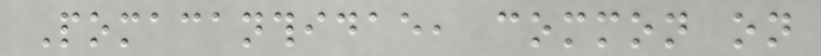Pomacanthidae, common on
